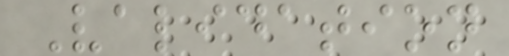Validation
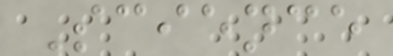Science
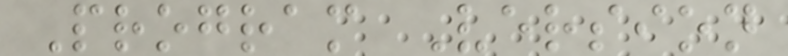Program Version
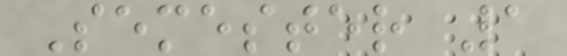Semester 1
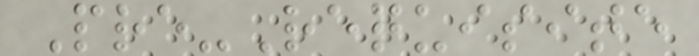Pre-Requisite
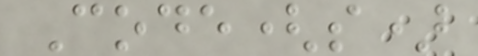Code(s)
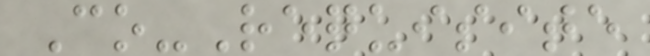Co-Requisite
